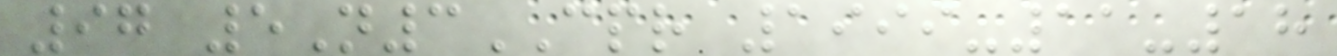97 5N3CPR 1999-11-18
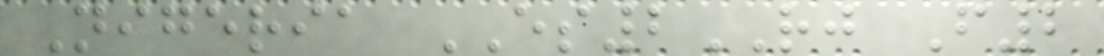Nigeria ES2RJ F2
